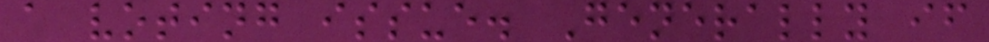a voting issue. Generally if
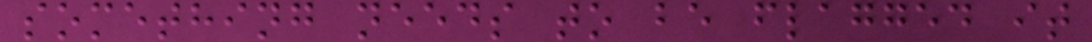something needs to be flagged it
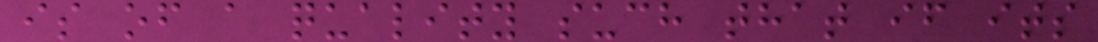is of a quality such that if its
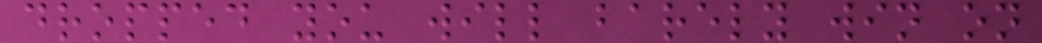dropped you will barely win on
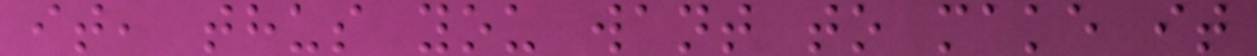it, thus you want to make it
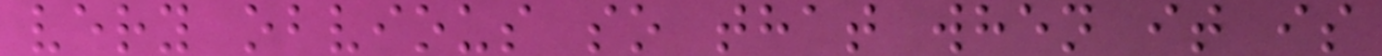very obvious so that when it is
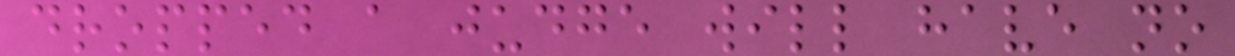dropped a judge will have no
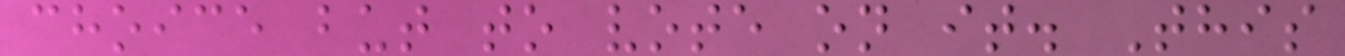choice but to vote on it. This
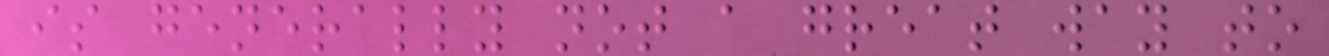is generally not a great way to
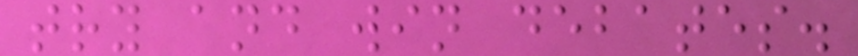try and win debates.
